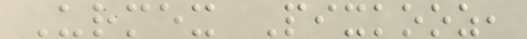Urmex Pixkooz,
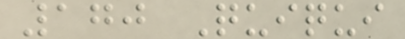170 Quiqui
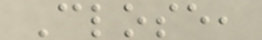Close,
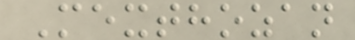Mexthozan
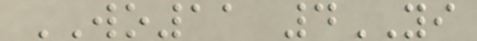WO11 4YI
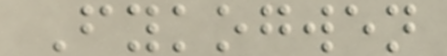Fykogwen
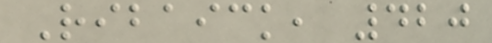Ribaick, 420
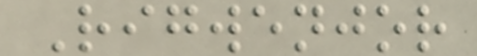Rigwenjor
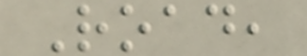Road,
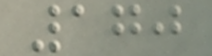170
